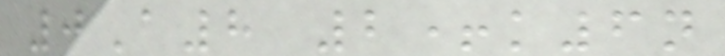0A8 2+k6n
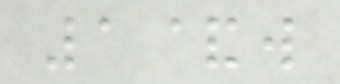1&w
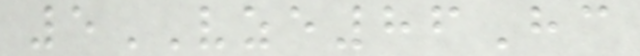5VZE86Hc
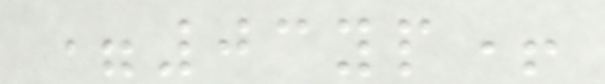=03yp+
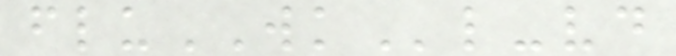fluWKl-vd
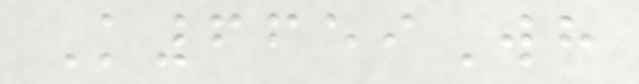K6659Wh
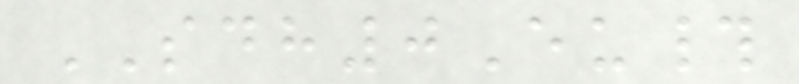SDH0Eu#
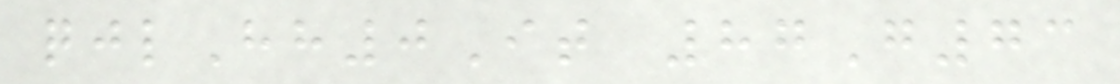qjlHh0It 87G73
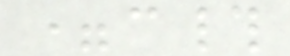=c#
